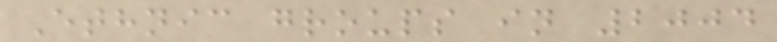Ethnic groups in 2004
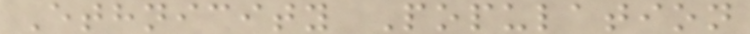Ethnicity Population
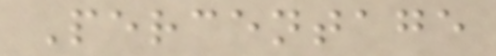Percentage
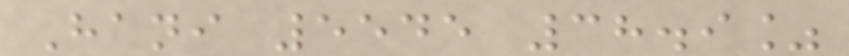Hani 5545 38.9%
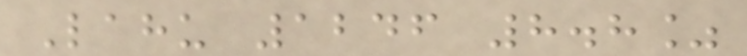Lahu 1246 8.8%
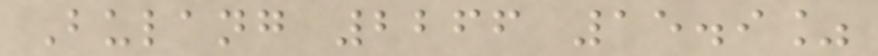Bulang 2266 15.9%
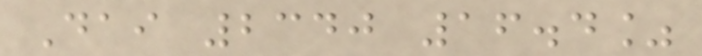Dai 2340 16.4%
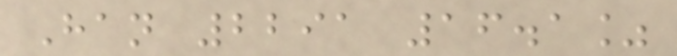Han 2291 16.1%
